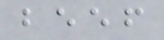beef
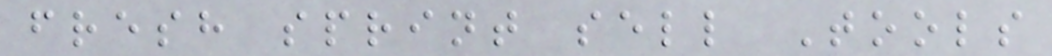fresh sprint sell Tools
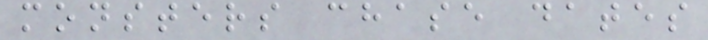monsters chase dates
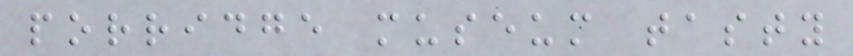porridge museum tasty
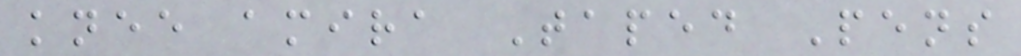knee amira Taped Pens
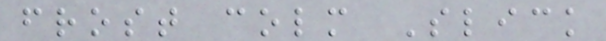frost colm Slick
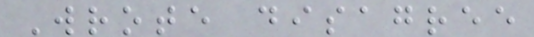Wrote disagree
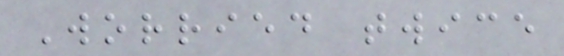Worried twice
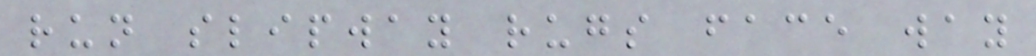run slipway rugs face way
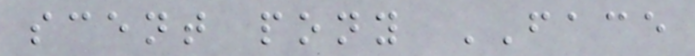scent pony FACE
